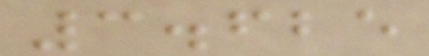3.625
